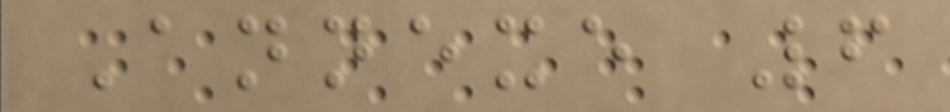Annexe 6
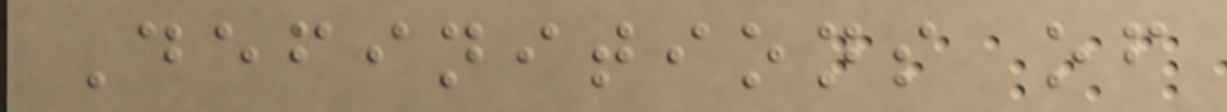Definitions of
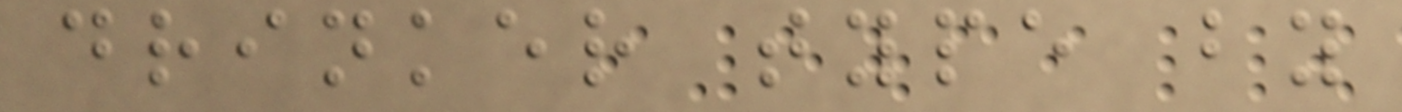drinker type by
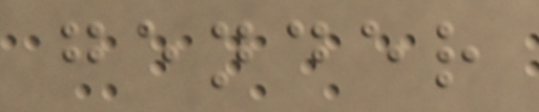gender
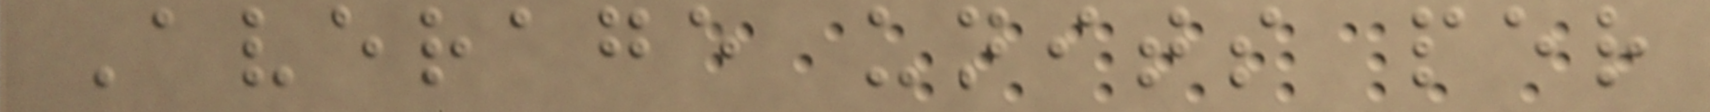Average units per
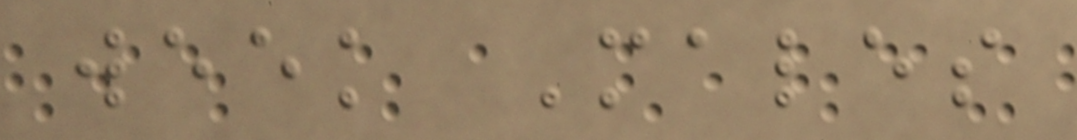week Males
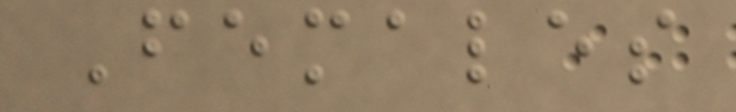Females
